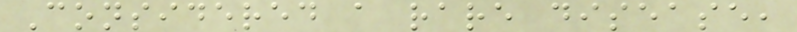Considered a rare disease,
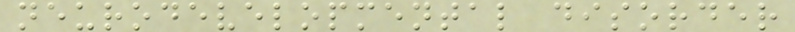neurodevelopmental disorder
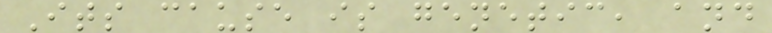Its cause is genetic, and
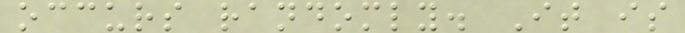occurs randomly. It is
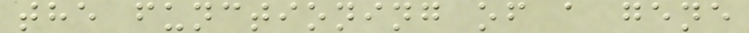the functioning of a gene
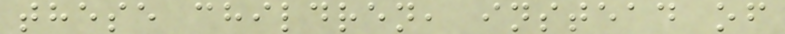these children, instead of
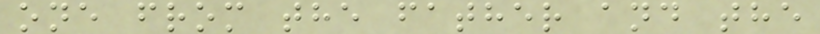one from the father and the
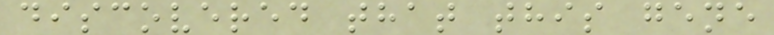discovered that this gene
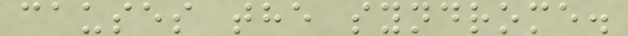causes the syndrome.
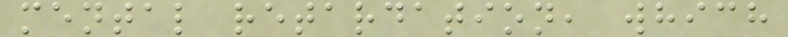mental retardation, which
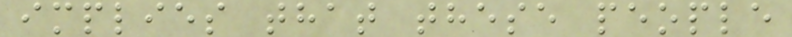implies that these people
